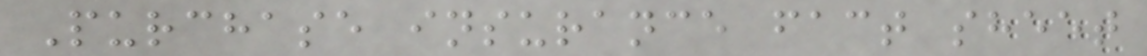Purchase insurance fact sheet
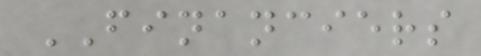FINANCIERS
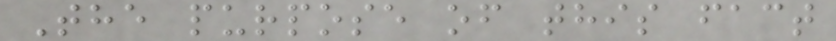The purpose of this fact
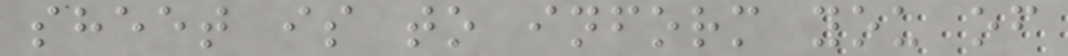sheet is to inform you of
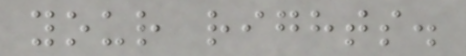your rights.
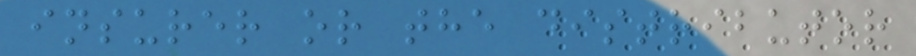insurer or the distributor
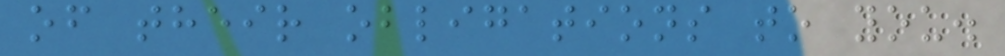of their obligations to you.
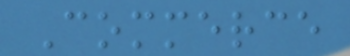Commerce
